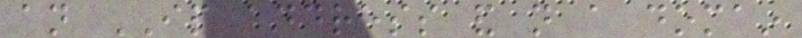an IP address and not a domain
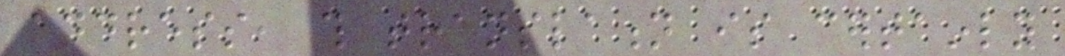address, this translation is certainly
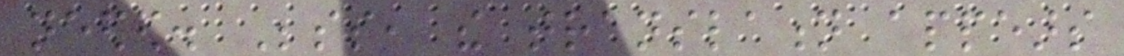needed. Besides, the translation appears
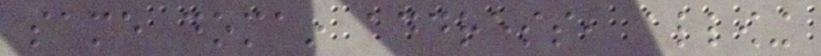same domain address, allowing
